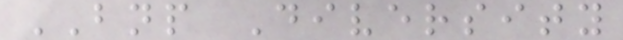BNP Diversity
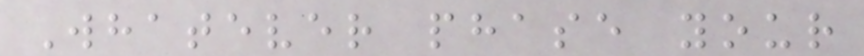Whatever phase your
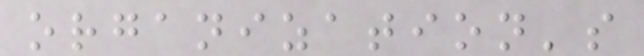organization's
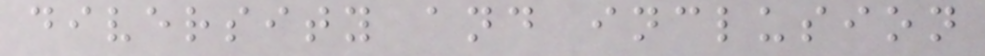diversity and inclusion
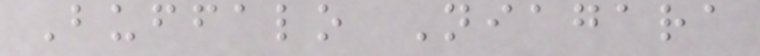Buffalo Niagara
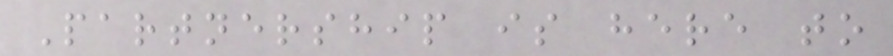Partnership is here to
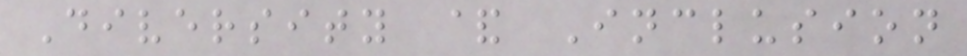Diversity & Inclusion
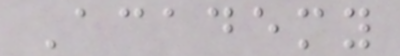Academy
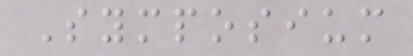Symposium
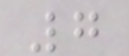7
